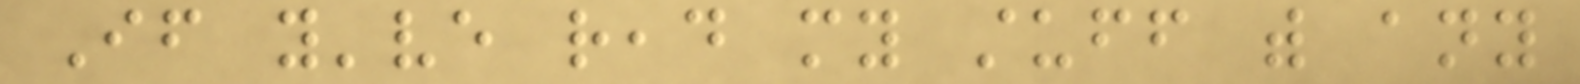If you've read my stuff with any
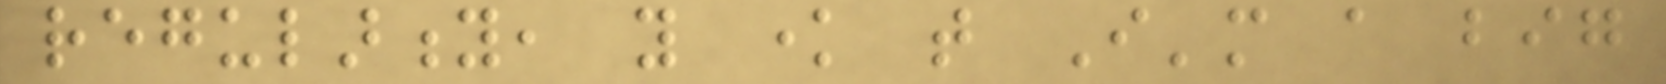regularity, you know that I'm a big
